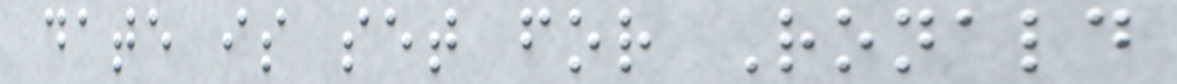date is set for Ronald
